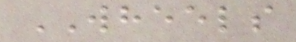WHEELS
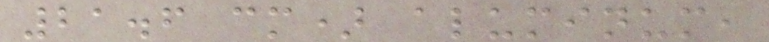21.6 cm) aluminum,
